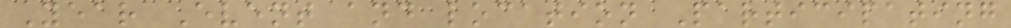Year Event and location Participating
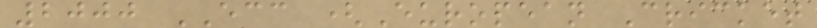2000 ECC (European Cricket
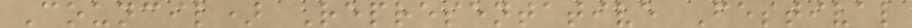Council) Representative Festival
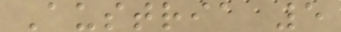Austria 5
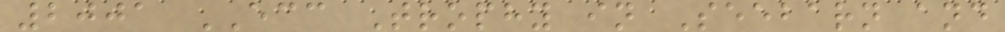2001 ECC Trophy in Seebarn and
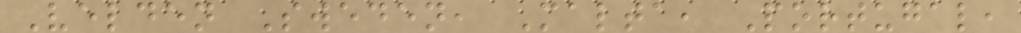Velden Sweden, Malta, Portugal,
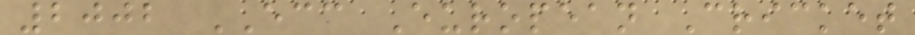2002 ECC European Cricket
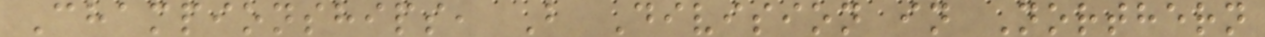Championships, B Division in Northern
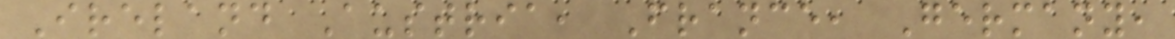Ireland Austria, France, Germany,
